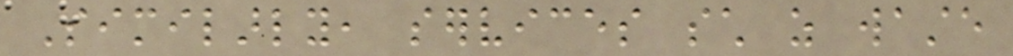Similarly, services such as waste
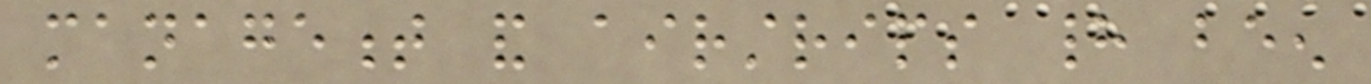management and airstrips had been
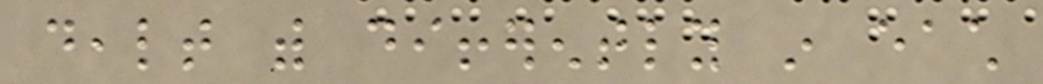dealt with differently in each
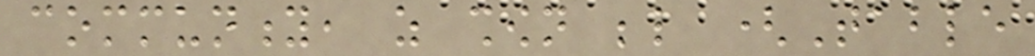community, as shown below (Table
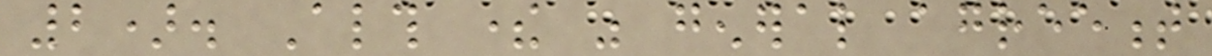2). Although there was general agreement
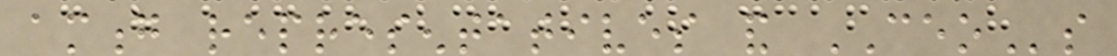among representatives and CEOs
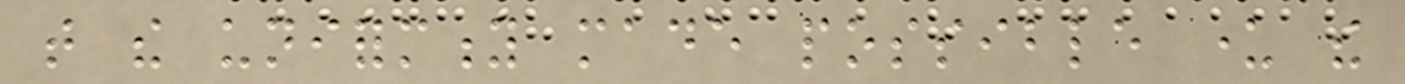that the uniformity made possible under the
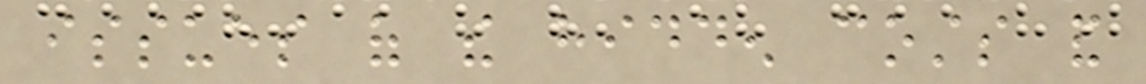issues of the hidden costs and
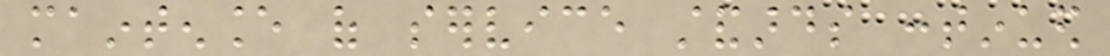maintenance of service standards continued
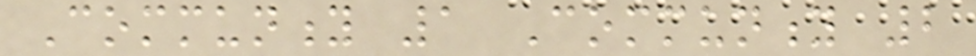Community 1 Community 2
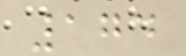174
